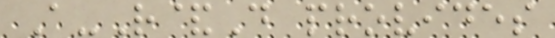A-R&D provides
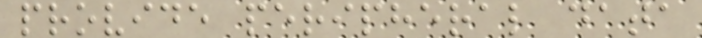provide peripheral data
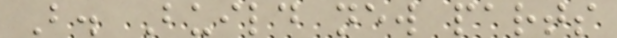B. Build new parts
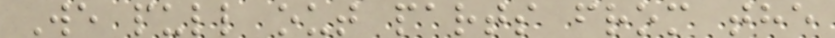We pull out parts from the
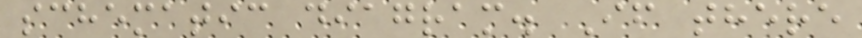schematic diagram. If there
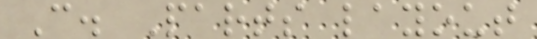C. Parts layout
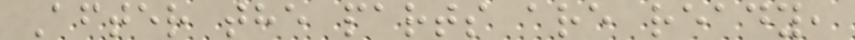After the parts are ready,
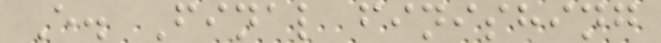E. Final finishing
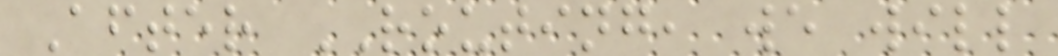After ROUTING, we will
